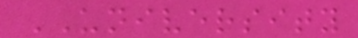UNIVERSITY
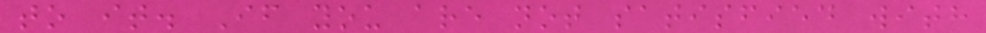to it. If you are not satisfied with
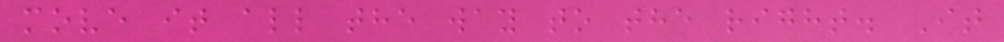move it all the way to the right. It
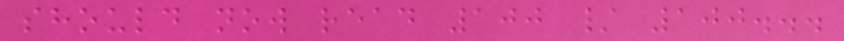should now read 100 / 100...
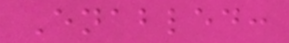Enabled:
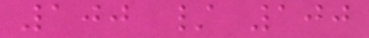100 / 100
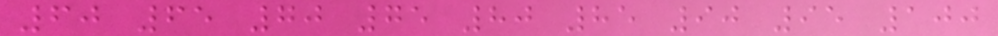60 65 70 75 80 85 90 95 100
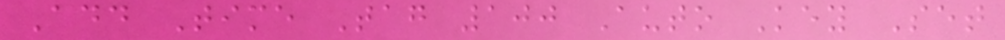Add Time Tag 100 Auto Key Set
